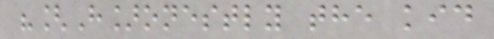"[H]onestly the kid
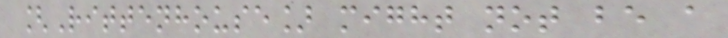[Rittenhouse] might not be a
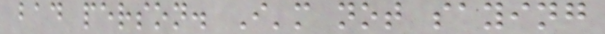bad person. I'm not saying
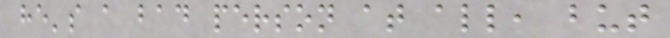he's a bad person at all, but
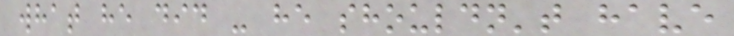what he did - he shouldn't have
